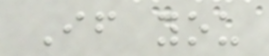If you
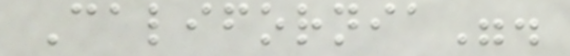California".
